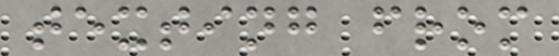texting from
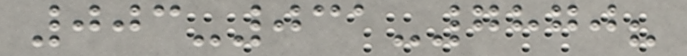003-031-7870?
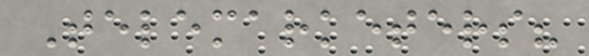Telemarketers?
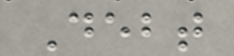Debt
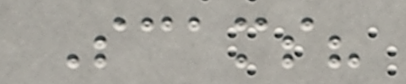Scams?
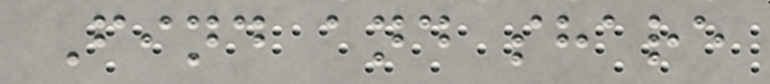Find and share
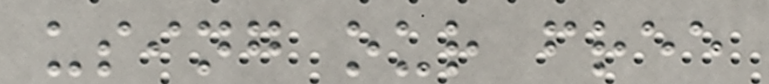using our free
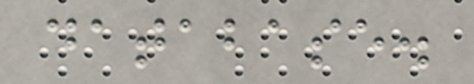database.
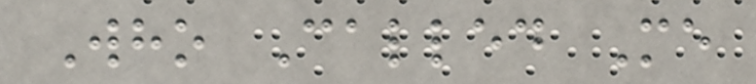Who Called Me
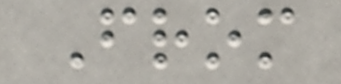From
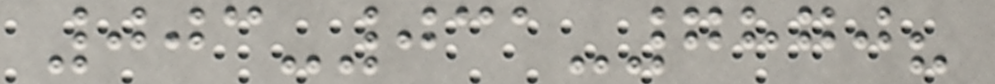003-031-7870?
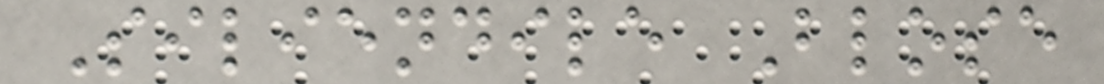Siliendile Blose
